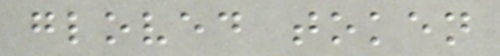gloved token
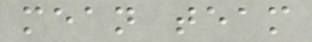mean team
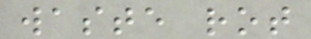waste rot
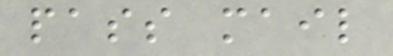pass mail
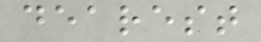dearest
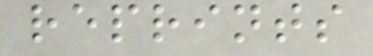reprints
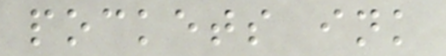pockets ink
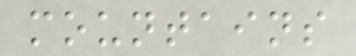mountains
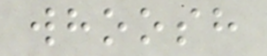whoosh
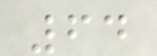64
